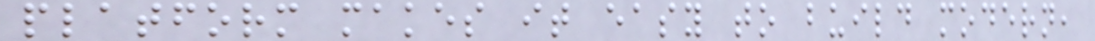platform makes it easy to build modern,
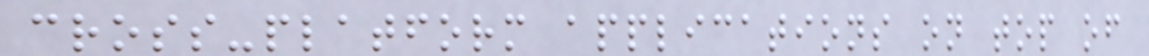cross-platform applications on top of
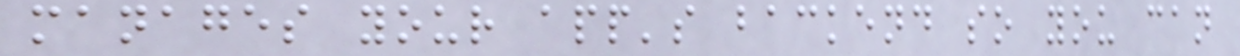manages your app's backend so you can
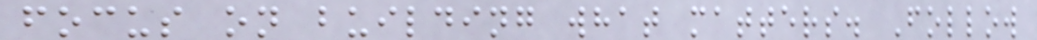focus on building what matters. Follow
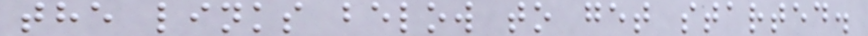the links below to get started.
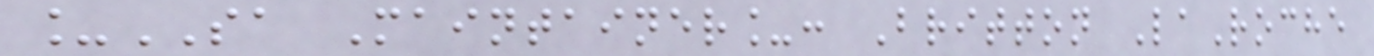_SA Maintainer_: Britton LaRoche
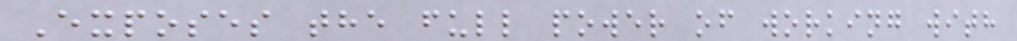Exposes the full power of working with
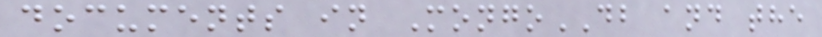documents in MongoDB and the
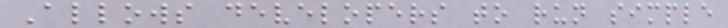Allows developers to run simple
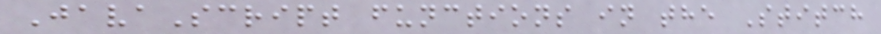JavaScript functions in the Stitch
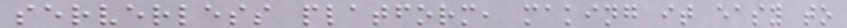serverless platform, making it easy to
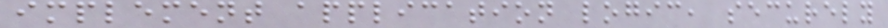implement application logic, securely
